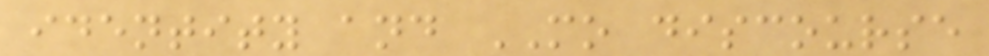identity and MO discourse
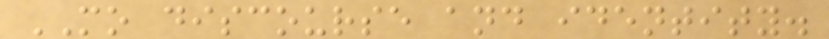MO discourse and identity.
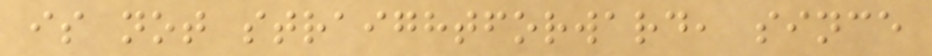is not straightforward, since
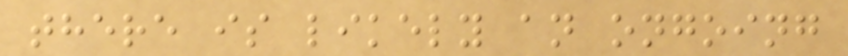there is likely an ongoing
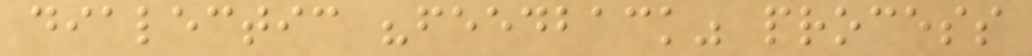dialectic "feedback" process
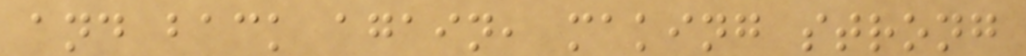and back again, making strong
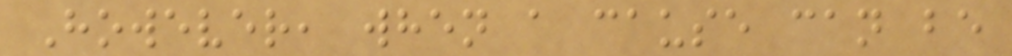However, when a cause can be
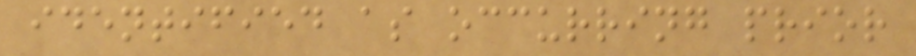identified as occurring prior
